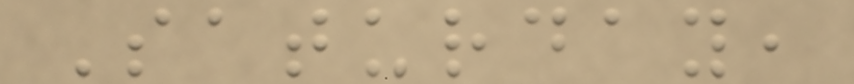Saturday,
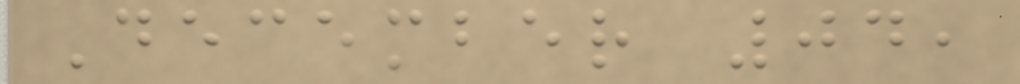December 04,
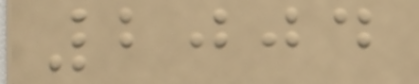2004
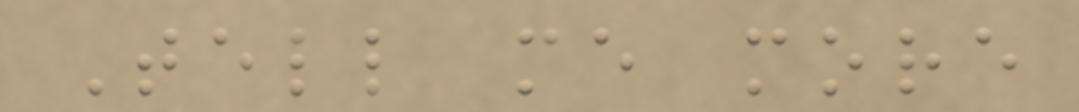Tell me more
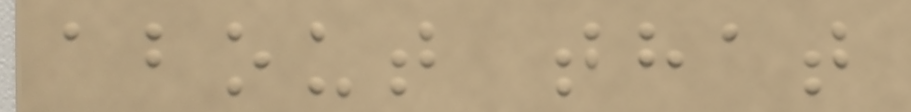about that
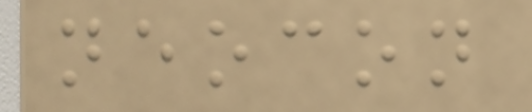neocon
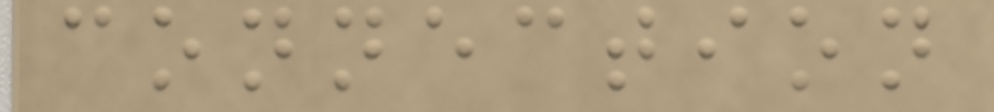connection
